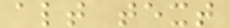alt text
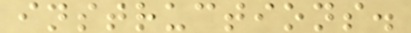instructions.
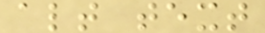alt text
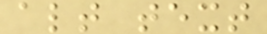alt text
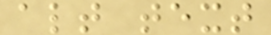alt text
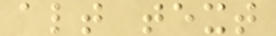alt text
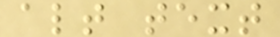alt text
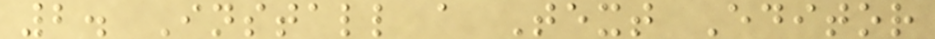2. Install a Text Editor
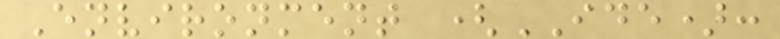Environment (IDE):
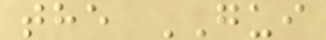the GUI
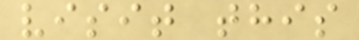visit this
